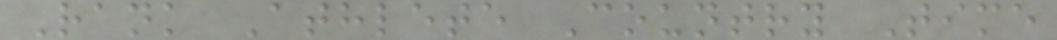Rank Athlete Country Time
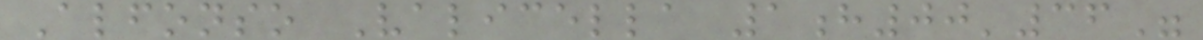Alfonso Valicella 1h00'36"
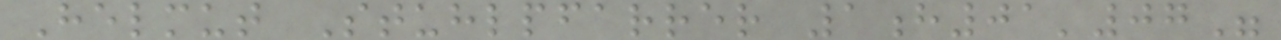Helmut Stuhlpfarrer 1h01'07"
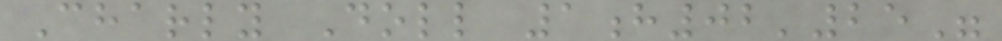Charly Doll 1h02'25"
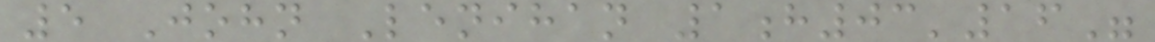5 John Lenihan 1h03'16"
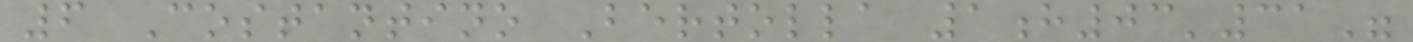6 Costantino Bertolla 1h03'31"
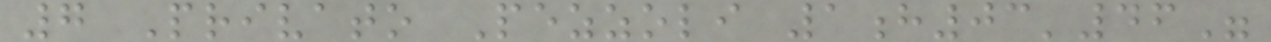7 Privato Pezzoli 1h03'46"
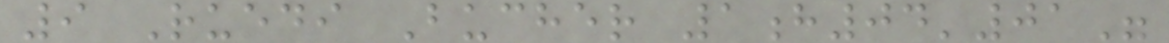9 Ruedi Bucher 1h04'01"
